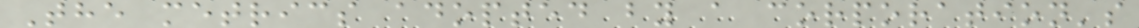The metrics adopted by a corporation's
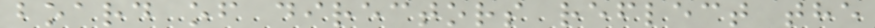board of directors reflect the
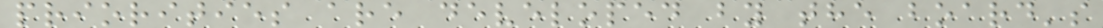priorities are developed by the board's
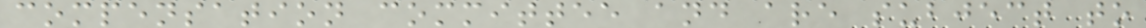compensation committee and are subject to
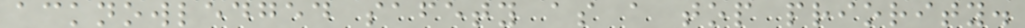acknowledged safety as a top priority.
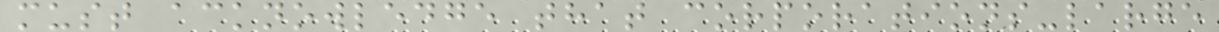must acknowledge that corporations-large
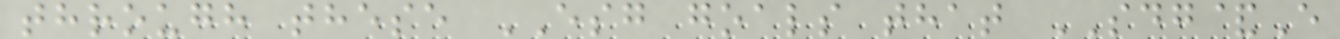through these ESG goals that SDG&E
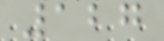127
